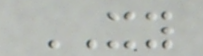XY
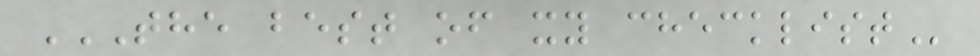THE BEST OF XY CHECKLIST
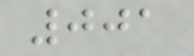001
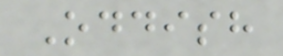Oddish
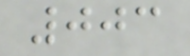003
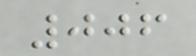006
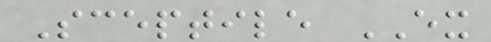Sceptile EX
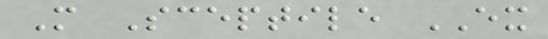M Sceptile EX
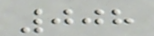008
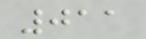011
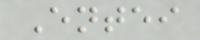Entei
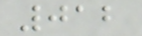012
